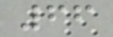66
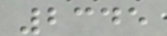2345
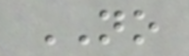NO
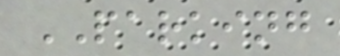PARKING
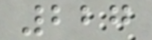227
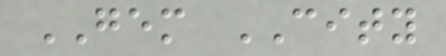GEM CITY
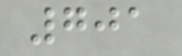701
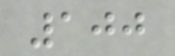100
